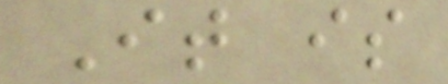It is
